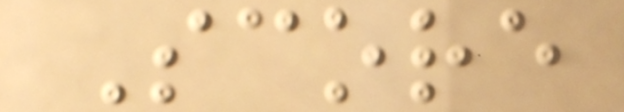Score
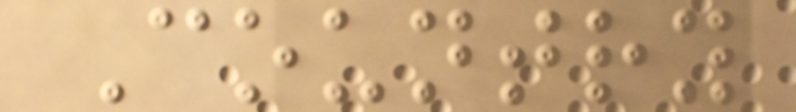Country
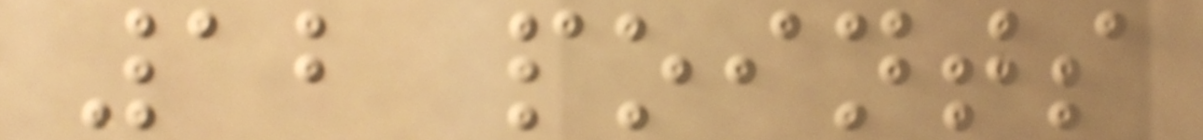12 points
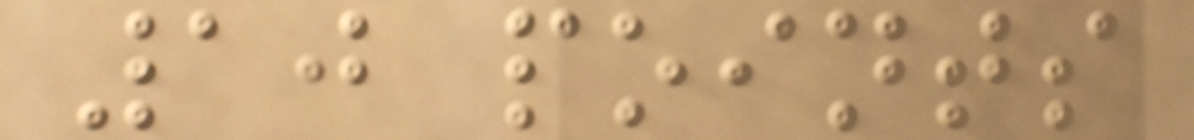10 points
